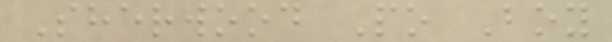Sherwood Po Boy
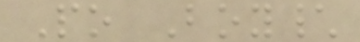Po Boy\
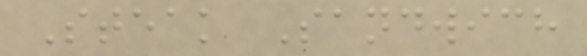Steak Sandwich
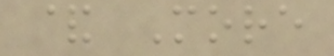& More
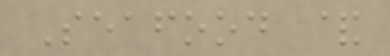Seafood &
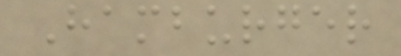Hamburger
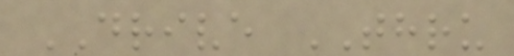DRIVE THRU
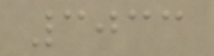3033
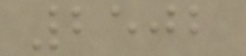2502
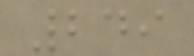249
